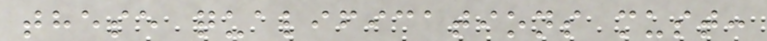these qualifications must:
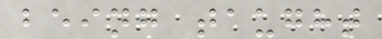being taught
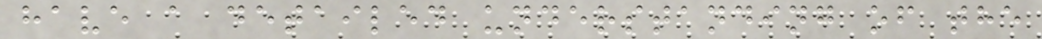have a detailed understanding of the
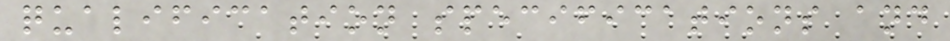qualification specifications and
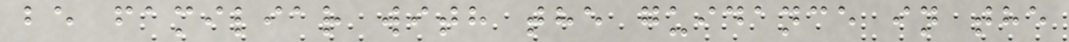be familiar with the guidance in the
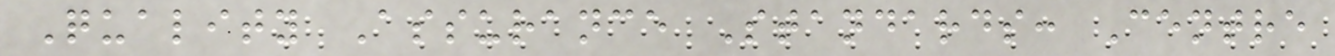Quality Assurance Standards: Centre
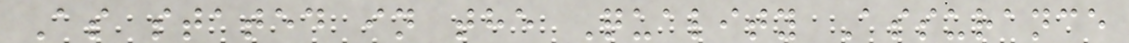As stated in the Quality Assurance
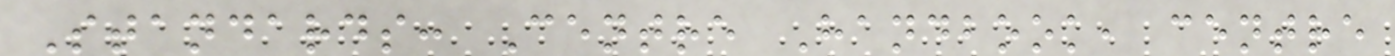Standards: Centre Handbook, centre
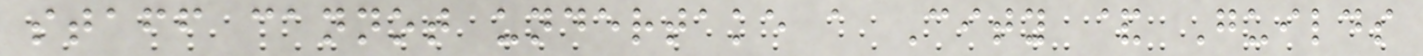staff cannot undertake a City & Guilds
